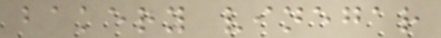bakery vinegar
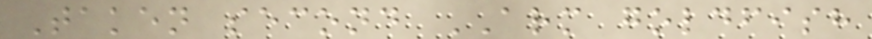Taken second ARM goldfish
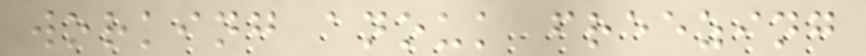working anouk freezing
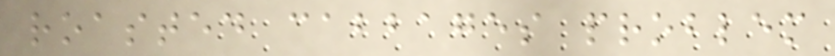roasted cabbages problem
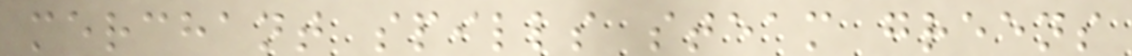merchant spills steam greens
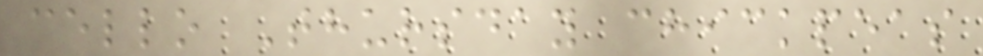cello Thursday chickpeas
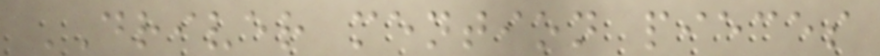DRIVER mention pieces
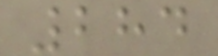284
